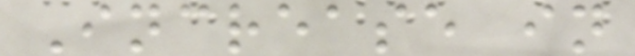Increase in
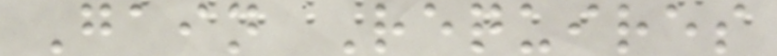Gain Requires
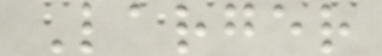Larger
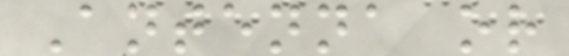Antenna or
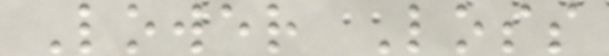Lower Loss
